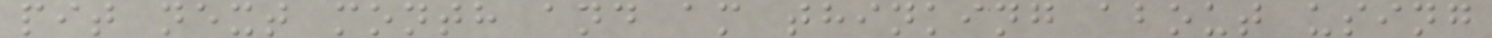pit next month and am thinking about using
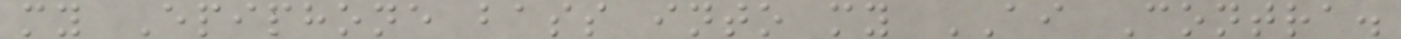my Epiphone bass into my AI Contra.
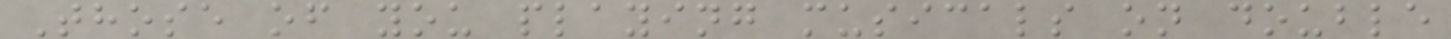Those of you playing musicals on double
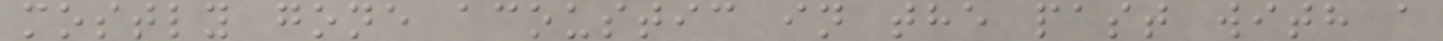mostly gone acoustic in the past with a
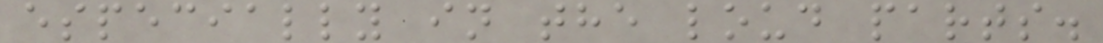especially in the loud parts.
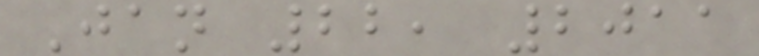Jan 22, 2011
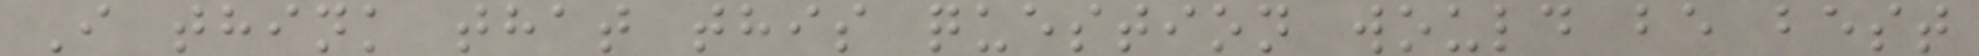I think that this question would be best
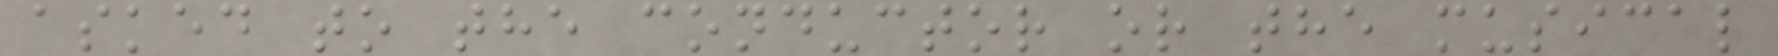asked to the conductor or the musical
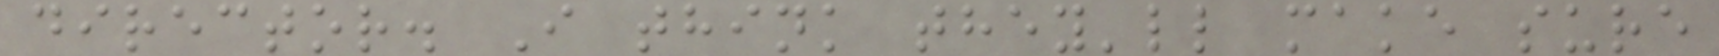director. I think they'll make sure
